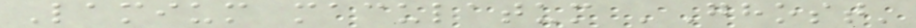Lamium maculatum 'Ghost'
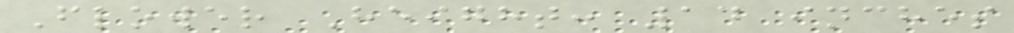Flower Height: 14 inches
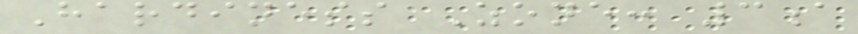Hardiness Zone: 3a
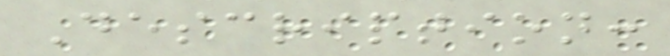Description:
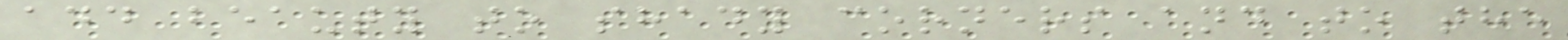add beauty to shady corners and to the
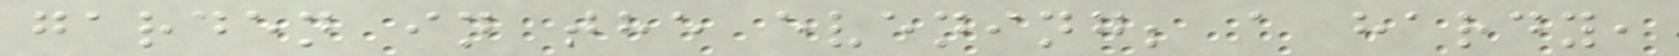garden in the evening; a hardy,
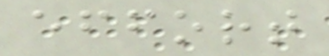effort
